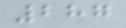287
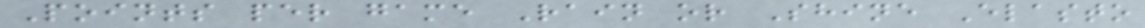Points per game Rain or Shine Elasto
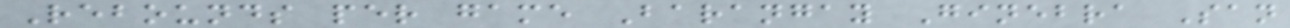Rebounds per game Barangay Ginebra San
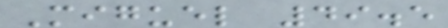Miguel 49.5
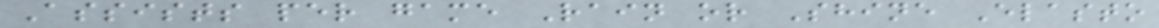Assists per game Rain or Shine Elasto
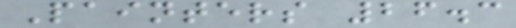Painters 26.3
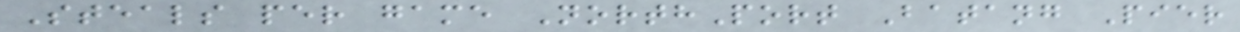Steals per game NorthPort Batang Pier
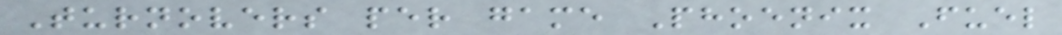Turnovers per game Phoenix Fuel
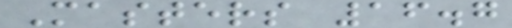Masters 16.7
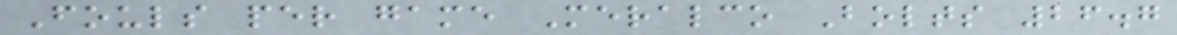Fouls per game Meralco Bolts 26.7
